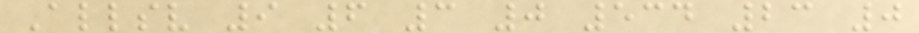Allsv 9 6 3 0 534 23 0
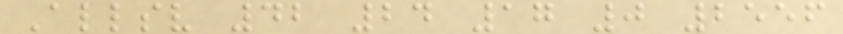Allsv 42 24 17 0 2556
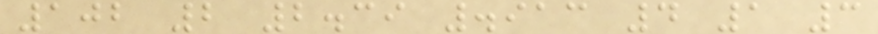102 2 2.39 .913 4 1 3
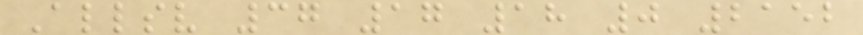Allsv 37 17 18 0 2152
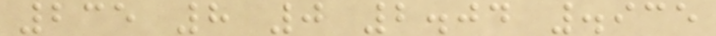235 8 0 2.04 .935
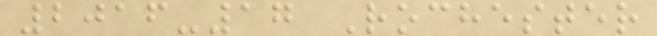2016-17 Rochester
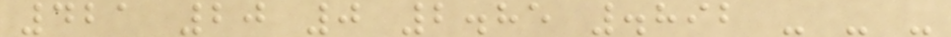421 20 0 2.85 .892 - - -
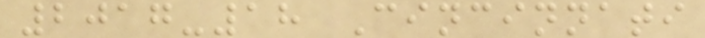2017-18 Cincinnati
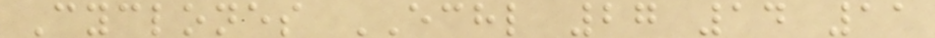Cyclones ECHL 27 14 11
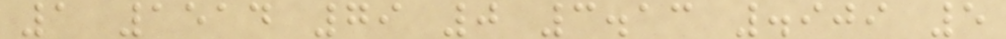1 1514 79 0 3.13 .909 5
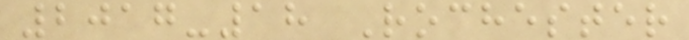2017-18 Rochester
